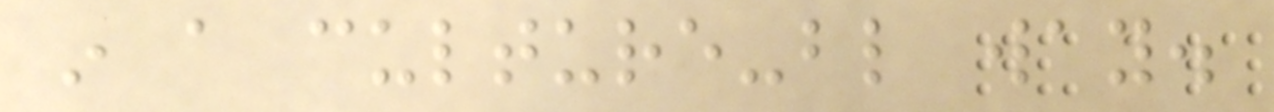in a culture-blind way.
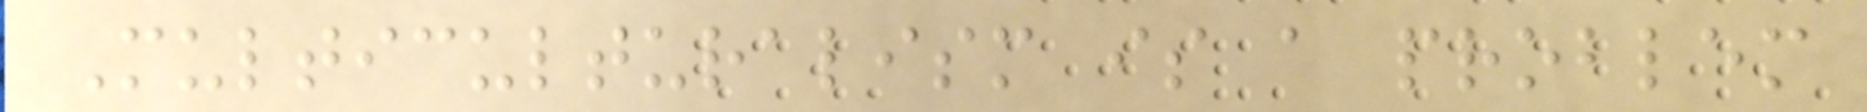Multiculturalism is a problem
